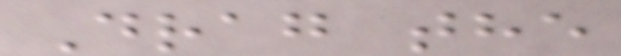Drag the
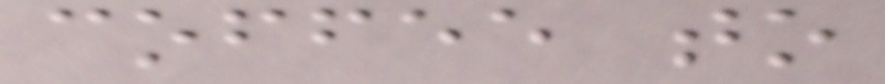coffee to
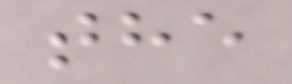the
